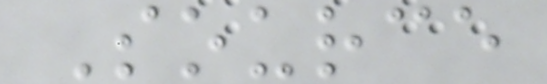Source
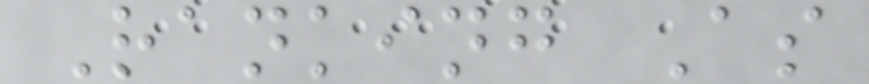Ranking As
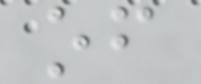of
